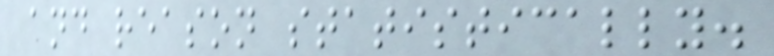and reason statistically.
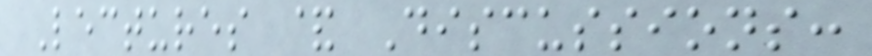Lectures & Discussions:
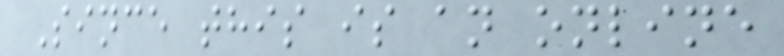Since this is an online
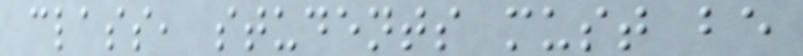class, students must be
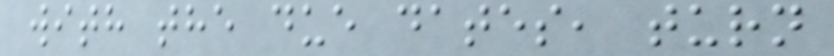with the due dates, turn
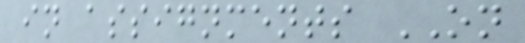in assignments ON
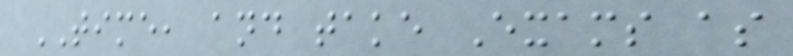TIME, and take Exams as
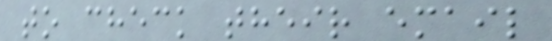to check their email
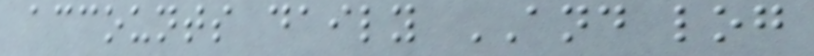accounts daily AND log
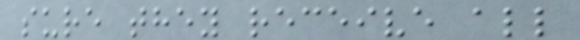sure they receive all
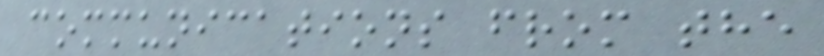communications from the
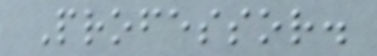Professor.
